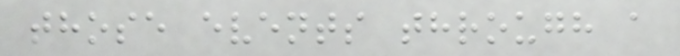those events through a
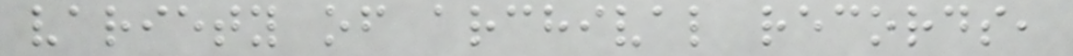variety of archival records,
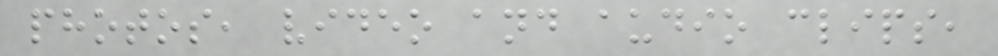photos, video and audio clips,
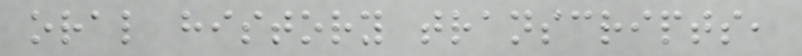oral history transcripts,
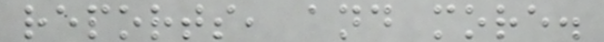reports, and more.
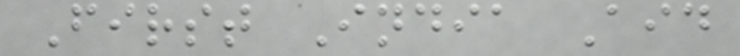First India Aid
